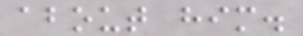about him.
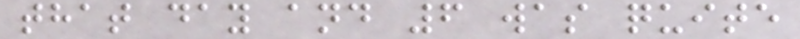that day and 6 was quite
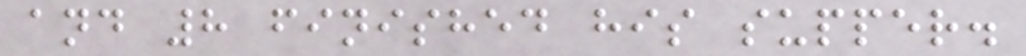and 8 finished his supper.
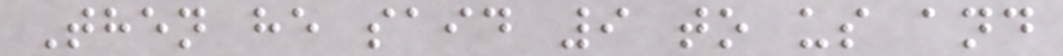Then he said 9 to us and
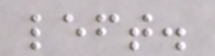left.
